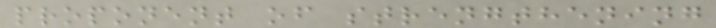proponent of strengthening
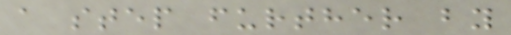a step further by
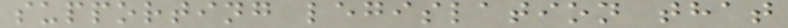supporting legislation that
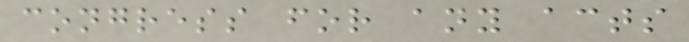congress for any acts
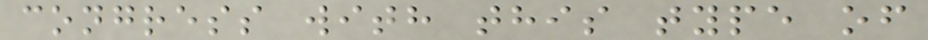congress with this type of
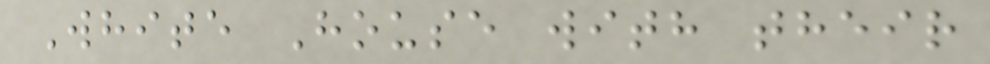White House with their
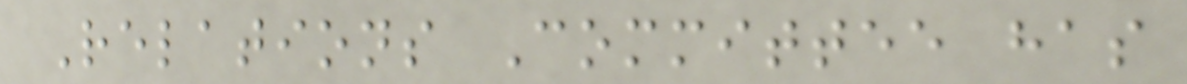Relations Committee has
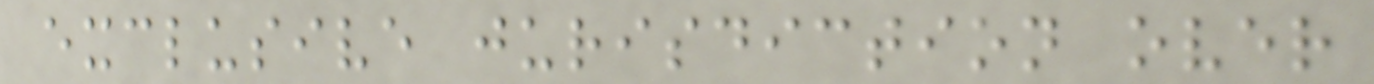exclusive jurisdiction over
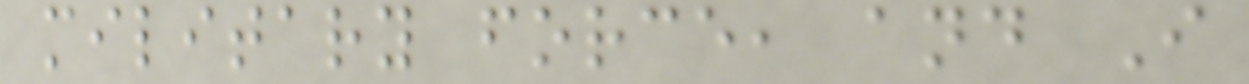military force, and I
